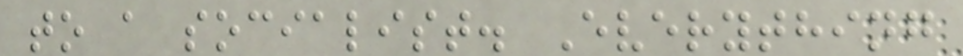to a socialist. Everything
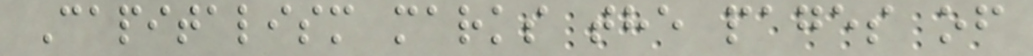Capitalism marks the pages of
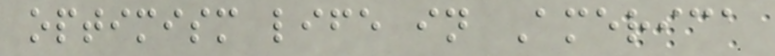optimism life in America
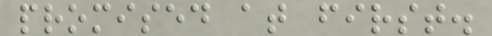promised at first.
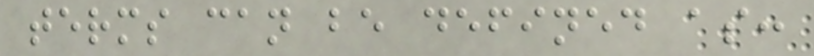terms can be defined as:
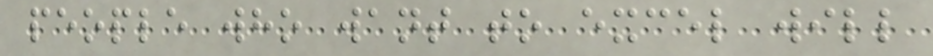people who want to excel will
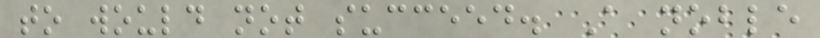to would not succeed. A noble
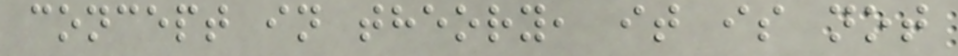concept in theory, it is not
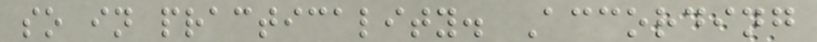so in practicality. According
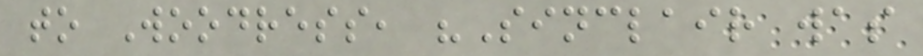to Woodress, "Sinclair was
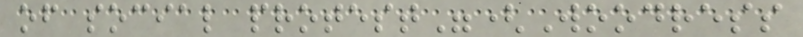of social protest"(Woodress
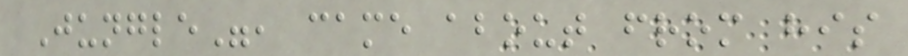Jungle", came about from his
